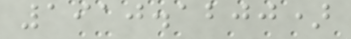1910.1200)
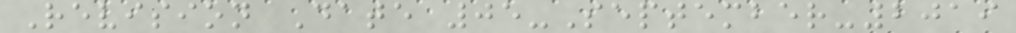Revision Date 05-September-2019
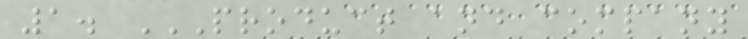1. PRODUCT AND COMPANY
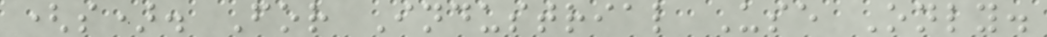(s). For Industrial Use Only.
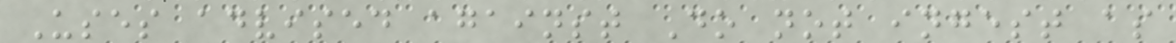Uses advised against Do not ingest as
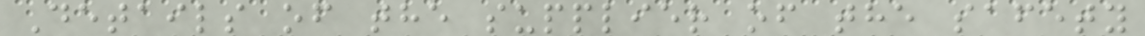Details of the supplier of the safety
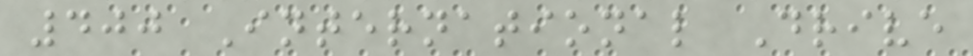400 International Drive
